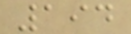194
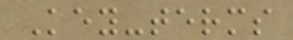Key-terms
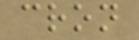cron
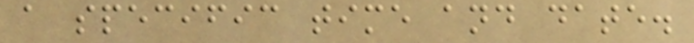a specific time and date.
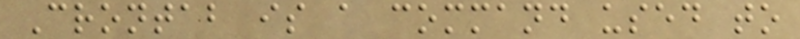Crontab is a command used to
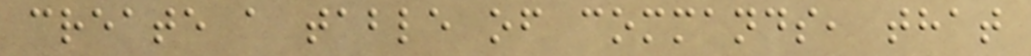create a table of commands, that
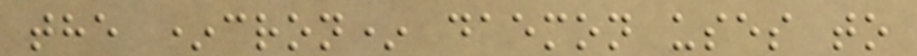the *cron* daemon uses to
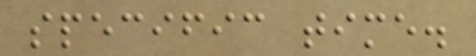specific time.
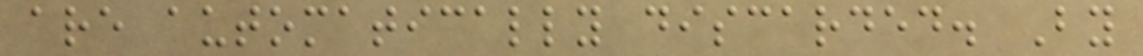are automatically discarded. By
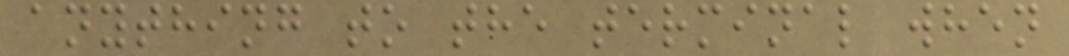anything to the terminal when
